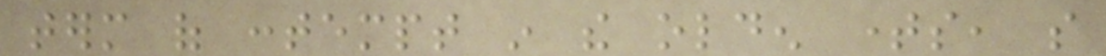term of contempt in the olden times, so
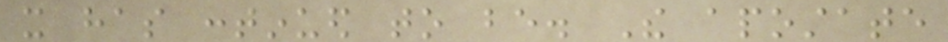it has continued to be. The apostate
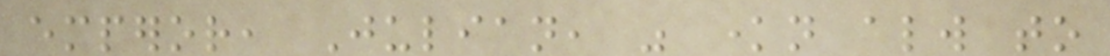emperor, Julian, was known always to
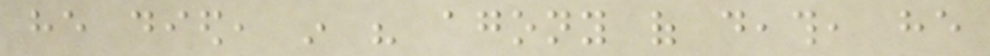he died, in his agony of death, he
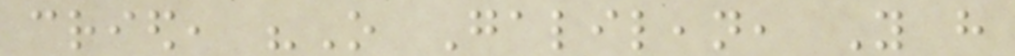cried, "O Galilean, You have
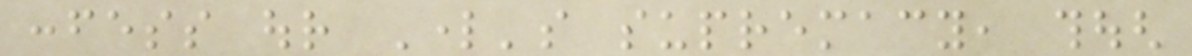confess our Lord's supremacy, though
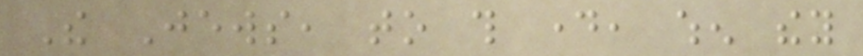The Jews, to this day, when they
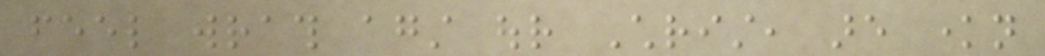feel wrath against our Christ, are known
